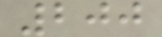200
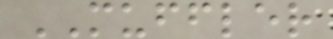MUFFLER
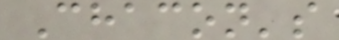Chacon's
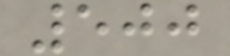500
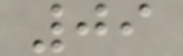09
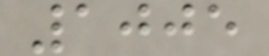1005
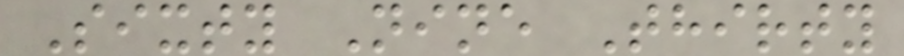Sixty Nine Thirty
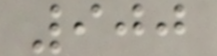900
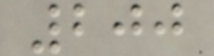200
